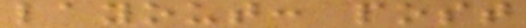layout: post
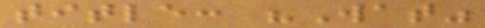title: "Wat"
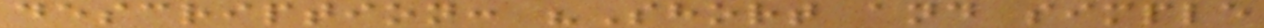description: "Short and simple
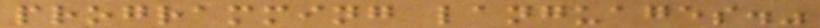programming languages."
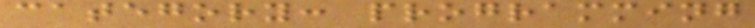category: programming
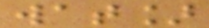wat]
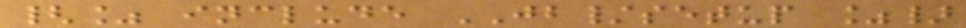{% include JB/setup %}
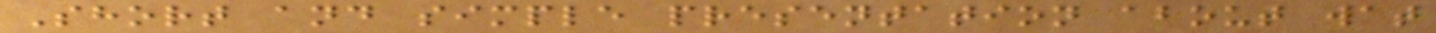Short and simple presentation about wat
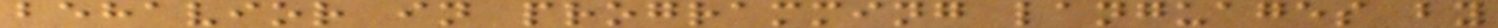behavior in programming languages by
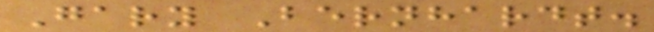Gary Bernhardt.
